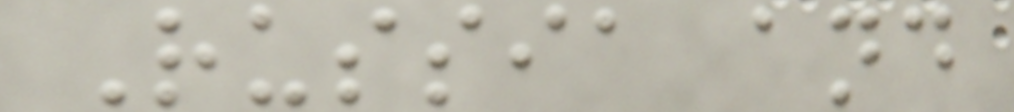Russia and
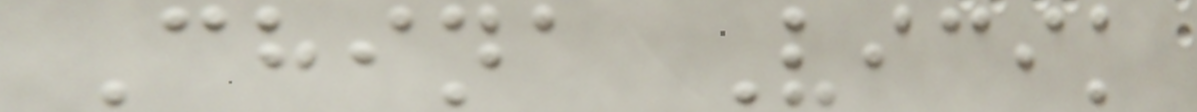China Vicik
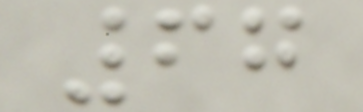67
